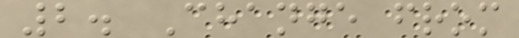2. Change from
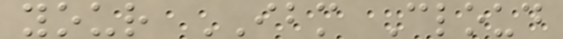your IBM Cloud
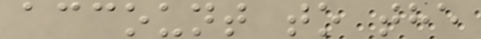account to the
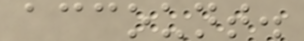account.
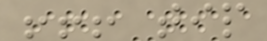!!! tip
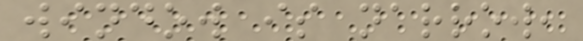window is narrow,
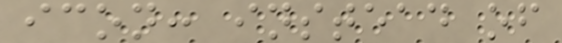icon: instead of
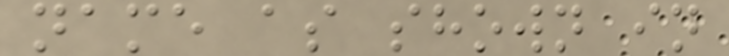name as shown in
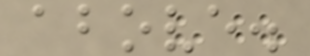above.
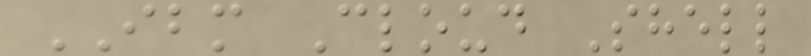IBM Cloud Shell
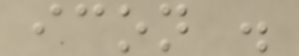icon .
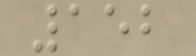152
